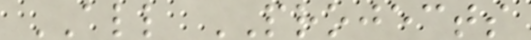ALL PROJECTS
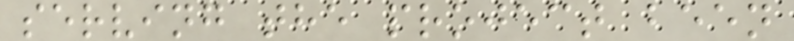serving the project been
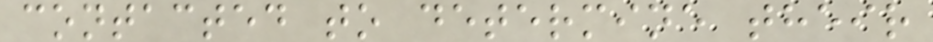contacted to determine their
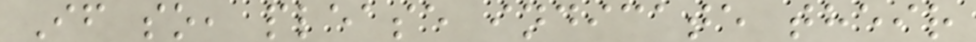If so, please indicate their
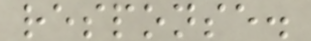response.
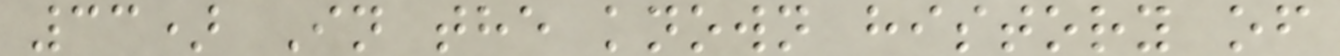33) In the known history of
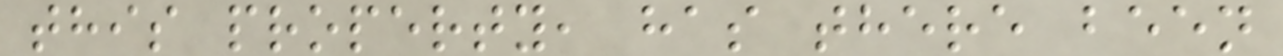this property, has there been
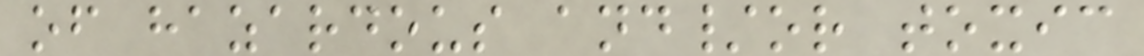of hazardous and/or toxic
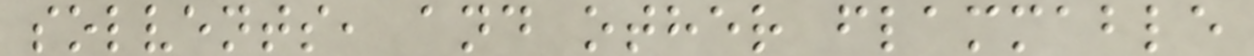solvents, and other flammable
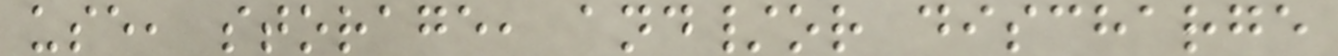use, storage, and/or discharge
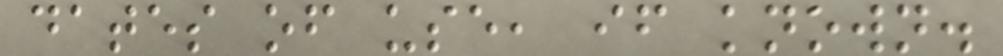dates of use, if known.
